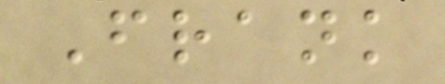Frank
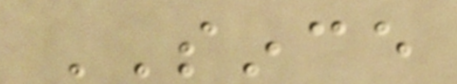SINCE
